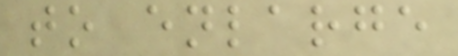to enlarge
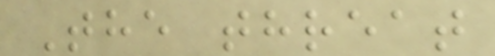The threat
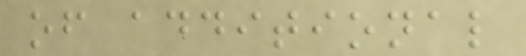of additional
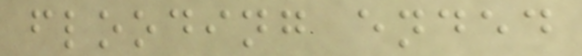flooding ended
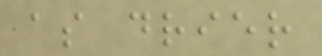as drier
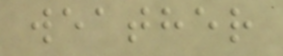weather
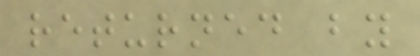returned by
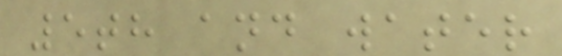5th and water
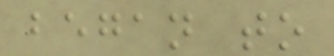began to
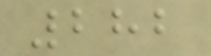282
